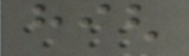high
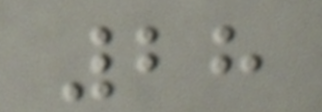28
